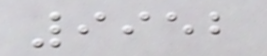9952
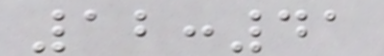12:41
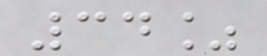34%
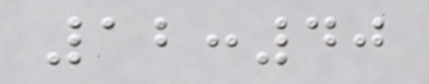12:40
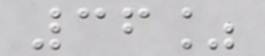36%
